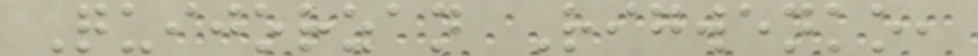Quijorzan Rigwenko,
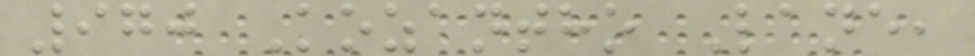970 Kozantho Lane,
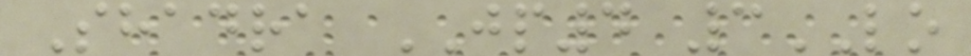Shadra JP4 3LO
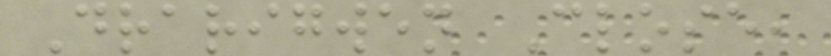Drarigwen Close,
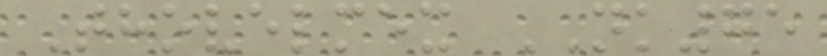Thovelmex NK75
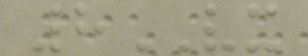8VX
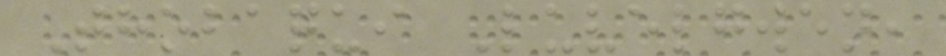Thobaqui Luvelgwen,
